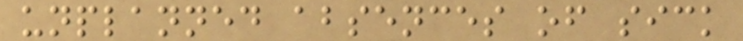unplanned absences of sick
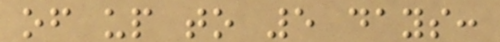of up to 5 days:
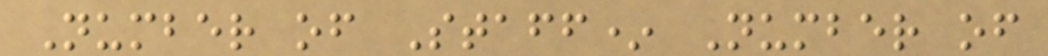Number of Staff* Number of
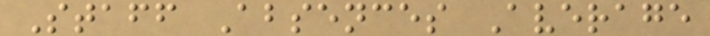Staff Absences Average
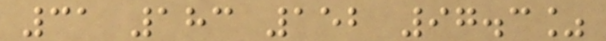31 183 152 97.3%
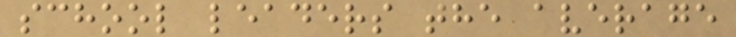school leaders the average
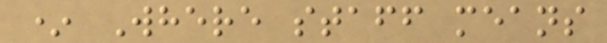* Where staff means
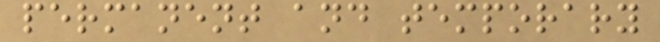permanent and temporary
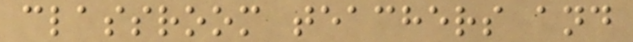classroom teachers and
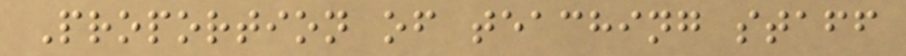Proportion of teaching staff
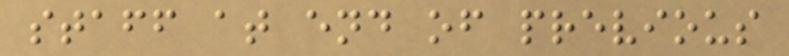staff at end of previous
